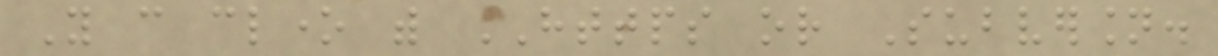You can clone with HTTPS or Subversion.
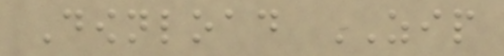Download ZIP
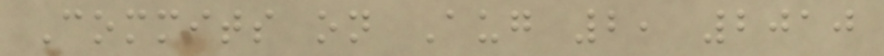Commits on Aug 2, 2010
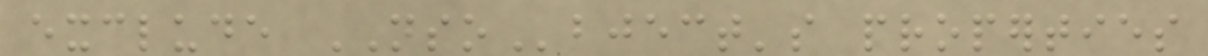exclude NSObject's properties
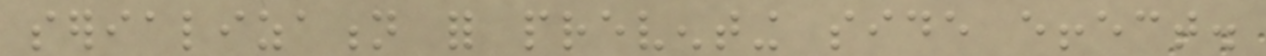serialization for preventing side effect.
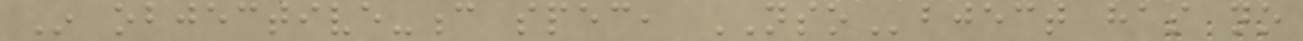In objective-c spec, NSObject has no
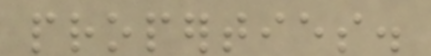properties.
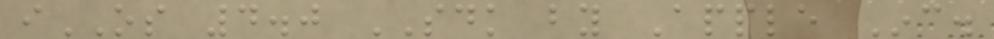iOS 4.0 SDK by Apple Inc.
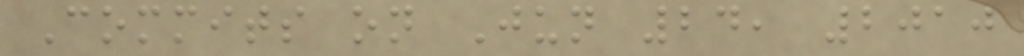Commits on Jun 24, 2010
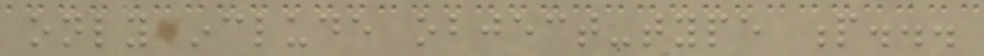only include object-type p...
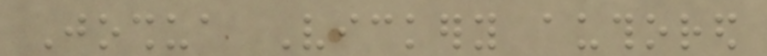Joshua Vickery authored
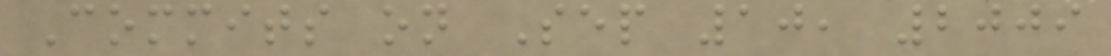Commits on Sep 10, 2009
